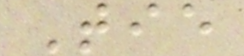Tie
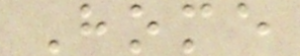Home
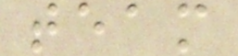team
